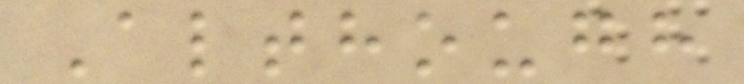Although
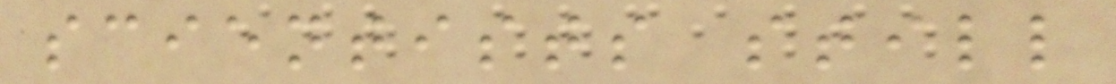scientists still
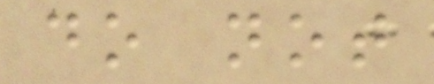do not
